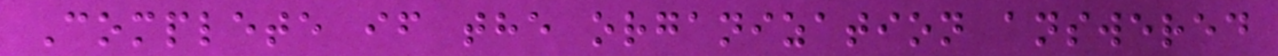Complete if the organization answered
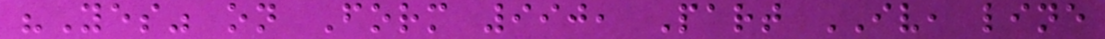"Yes" on Form 990, Part IV, line
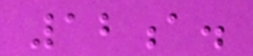12a.
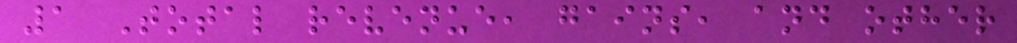1 Total revenue, gains, and other
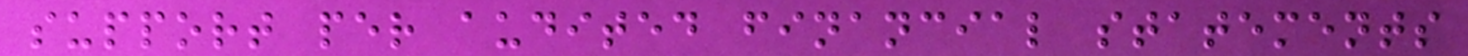support per audited financial statements
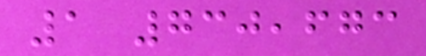1 730,673
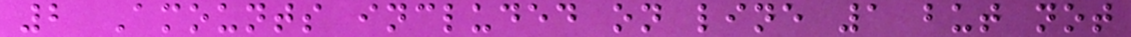2 Amounts included on line 1 but not
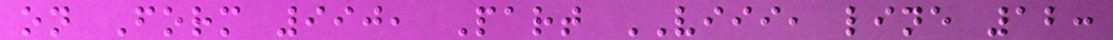on Form 990, Part VIII, line 12:
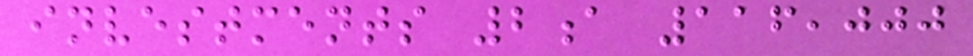investments 2a 116,000
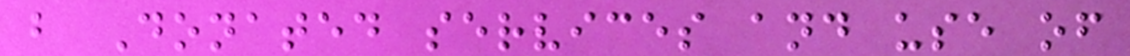b Donated services and use of
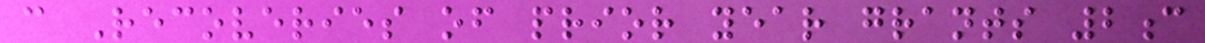c Recoveries of prior year grants 2c
